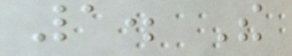1. The
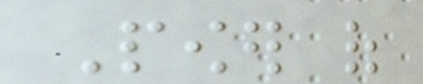Power of
